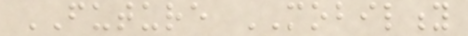FUTURE MOBILITY
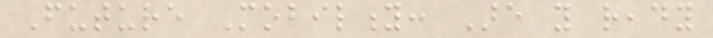Future Mobility: Are you ready
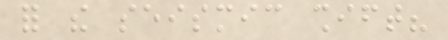for the seismic shift?
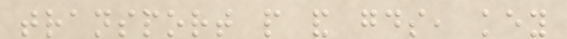transport people and goods, key
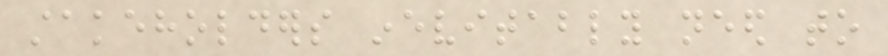stakeholders inevitably need to
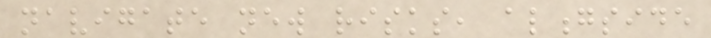navigate new risks, alongside
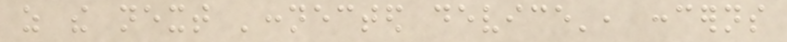as the next 'connected device', concerns
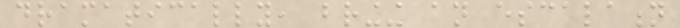dramatically, bringing an escalation
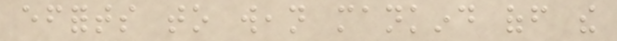efforts to wean mankind off the
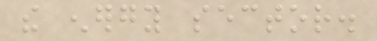the energy sector.
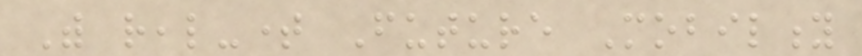With real-time Future Mobility
